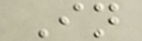In
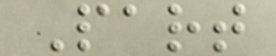Part
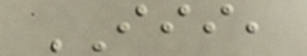III,
